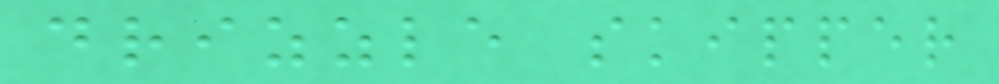drizzle skipper
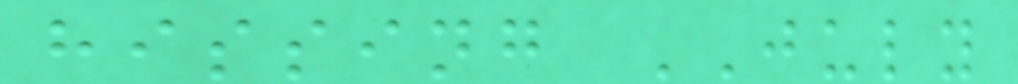hissing JULY
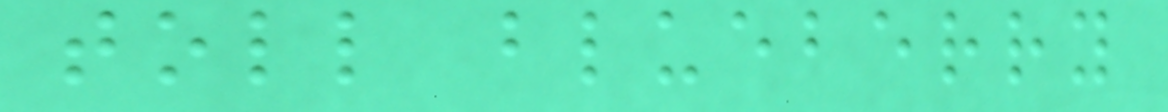toll blueberry
